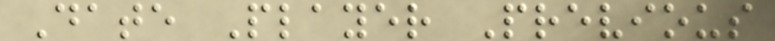Date Player Previous
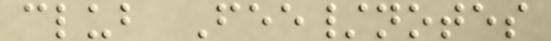club Fee/notes
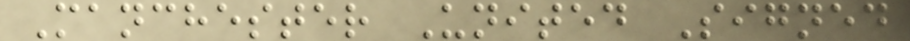Manchester United Signed
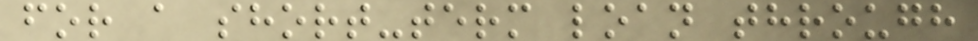for a short-term loan through
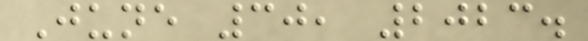June 30, 2023.
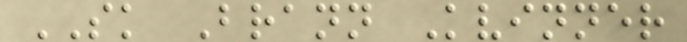SK Brann Kvinner
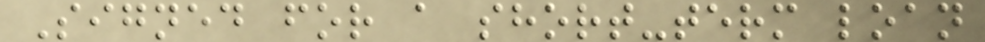Signed for a short-term loan
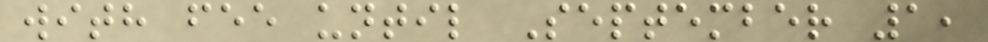with fee until September 1,
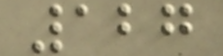127
